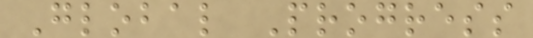Global Progress
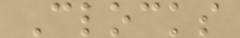Clocks
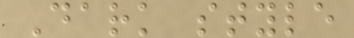Dark style
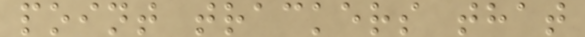point trackers that
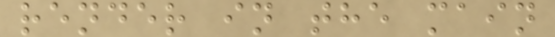render in the main
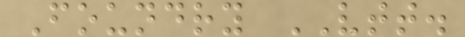Foundry VTT.
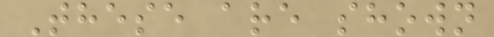These are shown
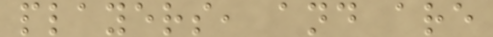players, and are
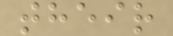their
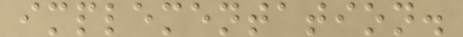implementation.
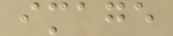image
